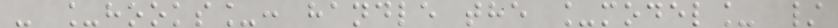- _hooks_: handle the _model_ /
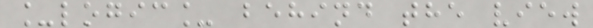_logic_ behind the view
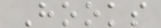Hooks
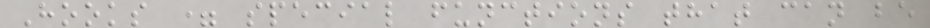Hooks = special functions that can be
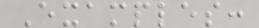Examples:
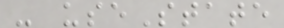- useState
